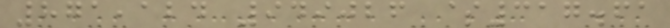871,124 949026 $317.61
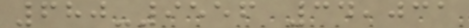680-9556 34,031
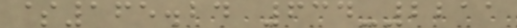$165.24 634-2211
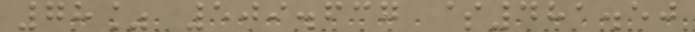78% 509.637 $481.50
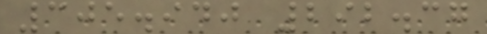305.940 292.37
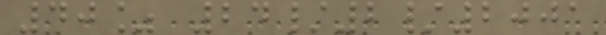40% 24/2/2001
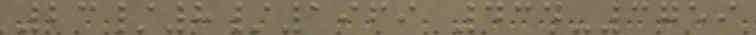23/8/1969 434-3759
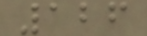126
